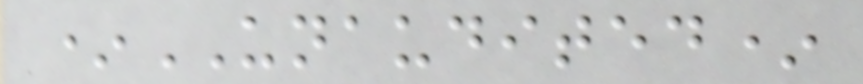*UNAUDITED*
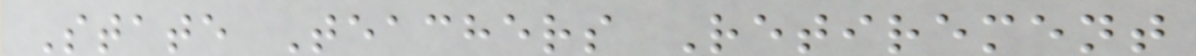State Teachers Retirement
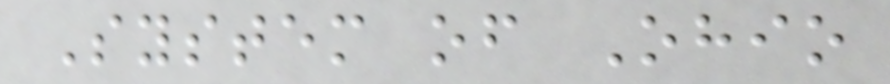System of Ohio
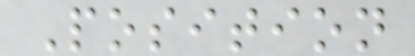Position
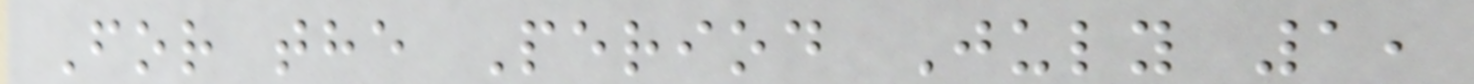For the Period July 1,
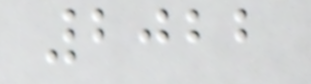2022
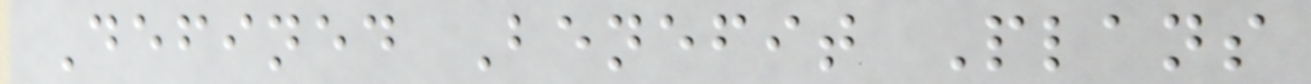Defined Benefit Plans
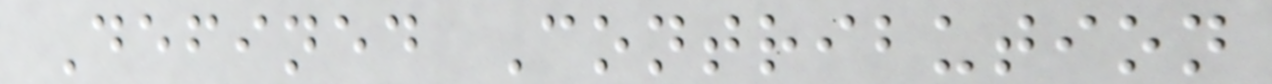Defined Contribution
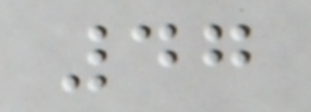47
